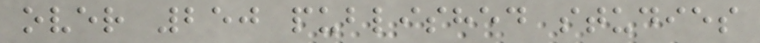over 250 published studies
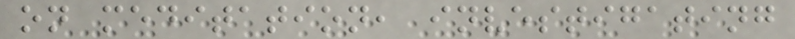on meditation, investigating
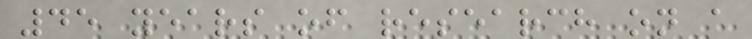45 years of research on a
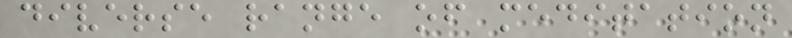diverse range of meditation
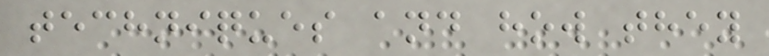techniques and how they
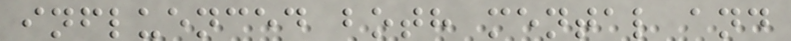influenced both mental and
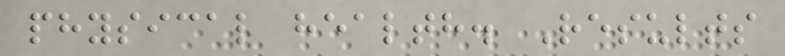physical health. Results
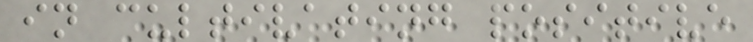in cultivating positive
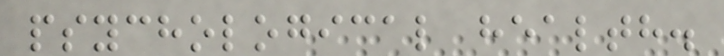psychological health.
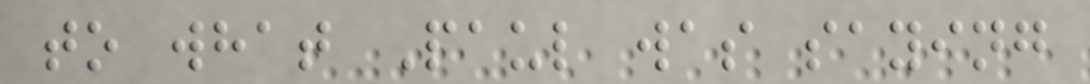to what Paul was saying
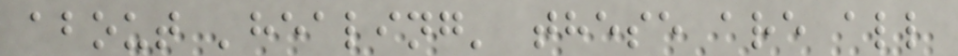about 'healing' these are all
